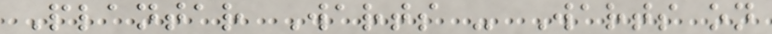Plantar Warts - Warts on
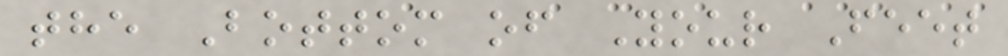the Bottom of Your Feet
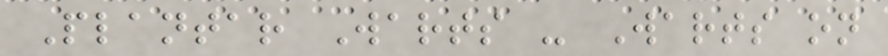Plantar Warts - Warts on
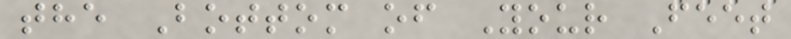the Bottom of Your Feet
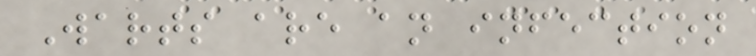Warts are an infection
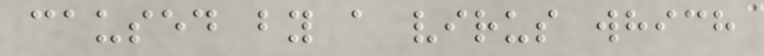caused by a virus which
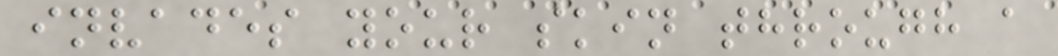invades your skin through a
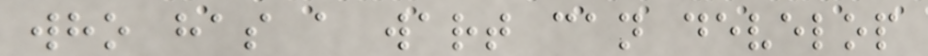who has a wart can develop
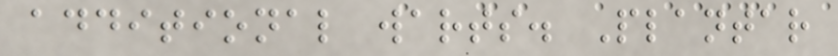additional warts. Plantar
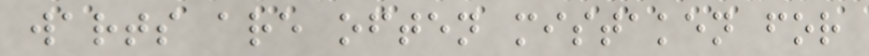warts are often mistaken for
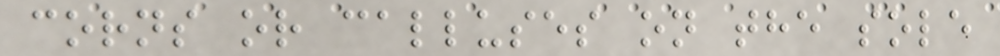corns or calluses on the sole
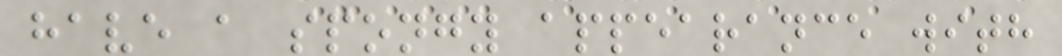have a spongy appearance with
